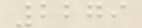2279
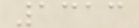1313
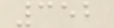352
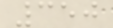350
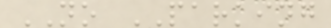NO PARKING
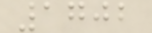1702
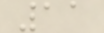11
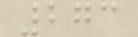273
